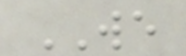WE
